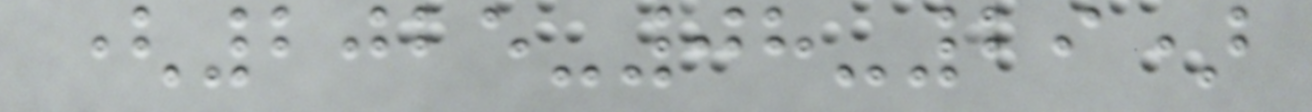(2025-08-29)
